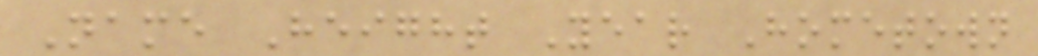Name Height Year Hometown
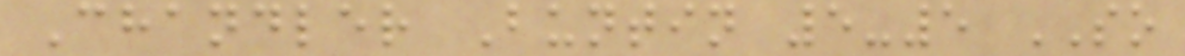Chandler Buntin 5-5 SO
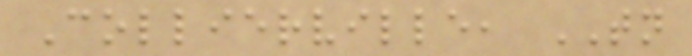Collierville, TN
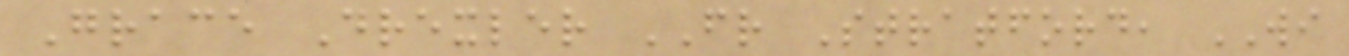Grace Drexler FR Stratford, WI
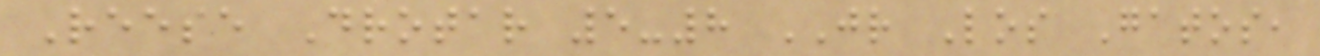Reese Drotar 5-8 JR Los Gatos,
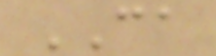CA
